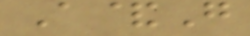A&G
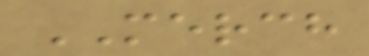MERCH
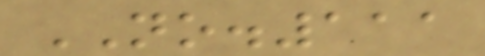NO.111
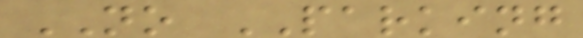NO PARKING
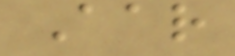Aar
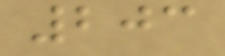203
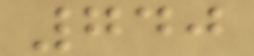740
